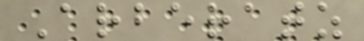Arberatz
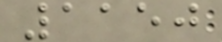1150
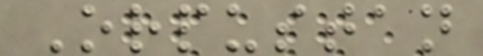Orpustan
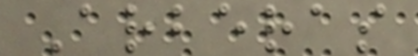Arberas
